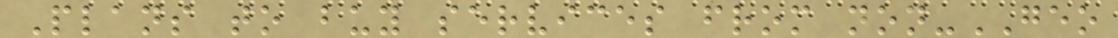Plans to buy services from non-GEO
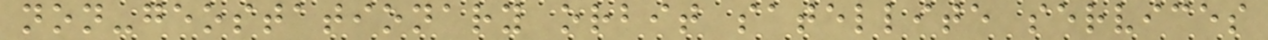non-geostationary orbit satellite services
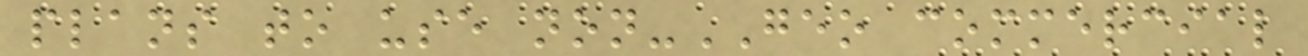plans to use non-GEO commercial
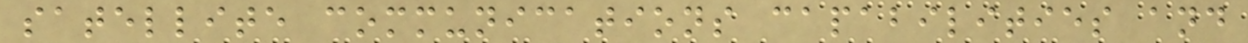satellite communications capabilities and
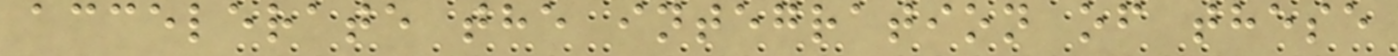accelerate the integration of these
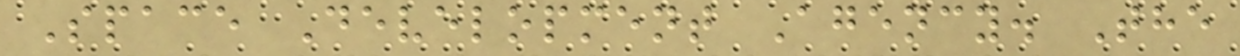Space Development Agency. The
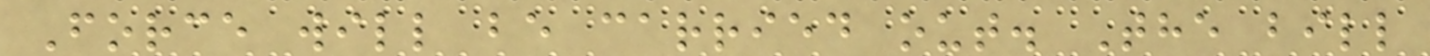Force will be carried out. The bill
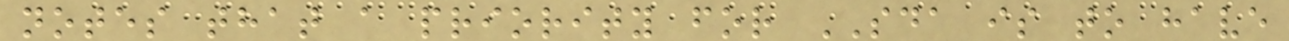notes that a priority for SDA is to have
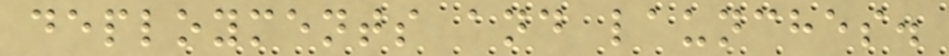deployments and launches.
